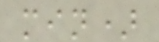min)
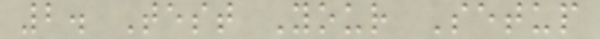2. Test Your Setup
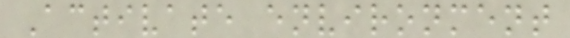Activate environment
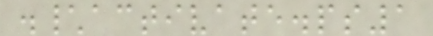.\activate.ps1
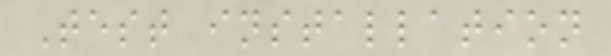Test installation
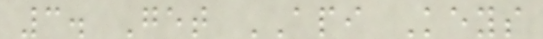3. Get API Keys
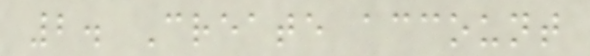2. Create account
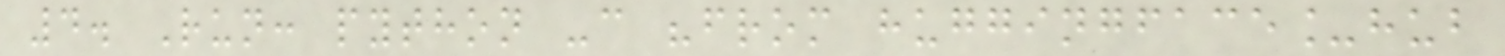4. Run: python -c "from huggingface_hub
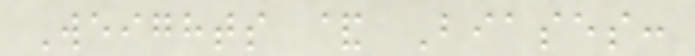Weights & Biases:
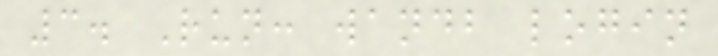3. Run: wandb login
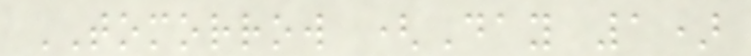TOMORROW (Day 1)
